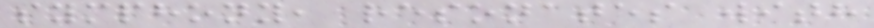symphony, resonates with
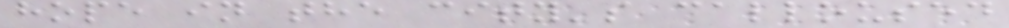hope in the city's calloused
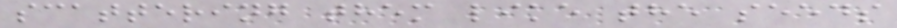scattering them like the seeds
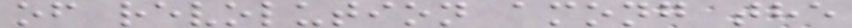of revolution among the
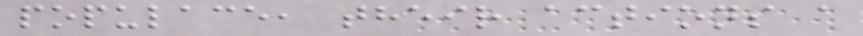populace, their actions a
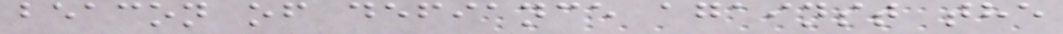beacon of defiance against the
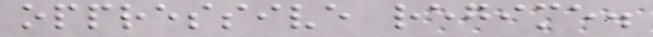oppressive regime.
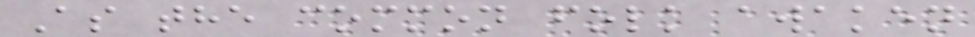As the common folk awaken
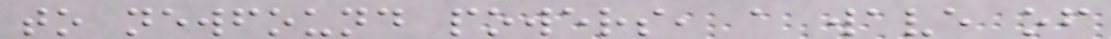to newfound powers, a wave of
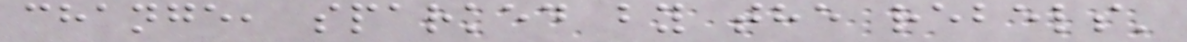change, sparked by the rebels'
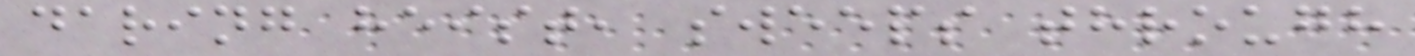daring heist, sweeps through
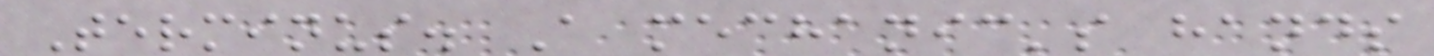Terminus. A mechanic's hands
